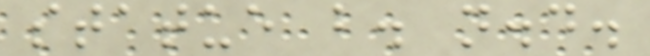statue b. n.d.
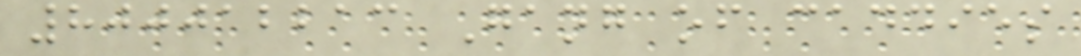800012213 Gang of caddies
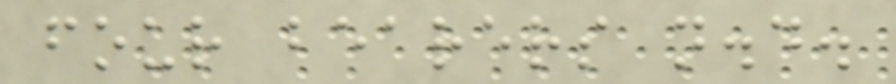four bearers n.d.
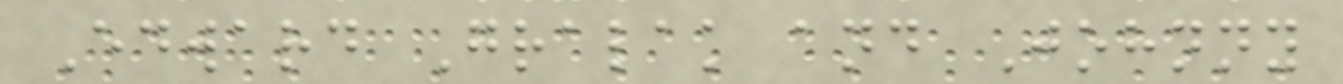Edward Gralak and Johnny
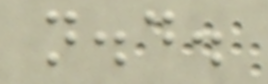n.d.
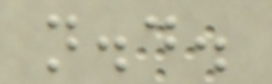n.d.
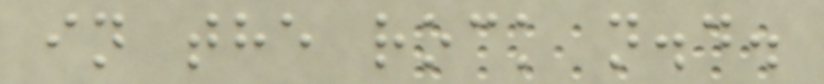in the rock n.d.
